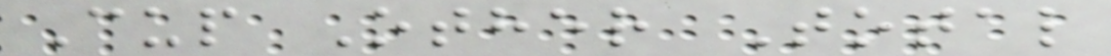Cup Other Total
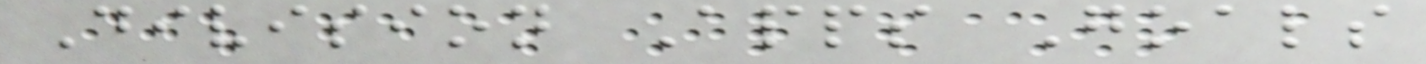Division Apps Goals
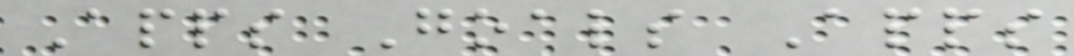Apps Goals Apps
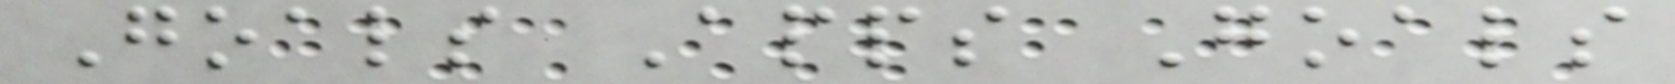Goals Apps Goals
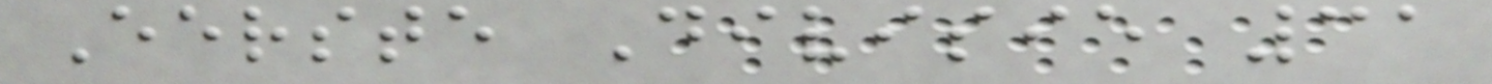Eerste Divisie 31
